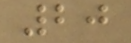20
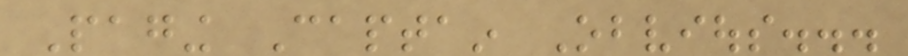Paging Captain Obvious...
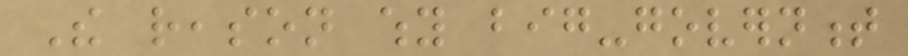The reason why big-government
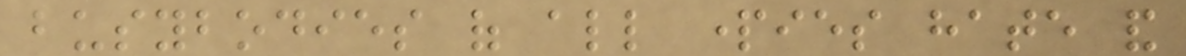busybodies of all parties hate and
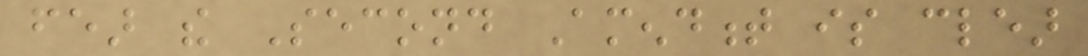fear the Second Amendment is clear
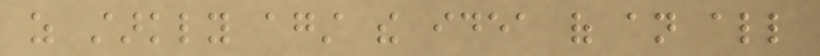as starkly against the idea of an all
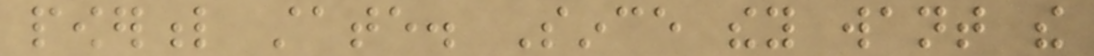powerful state. Since they want the
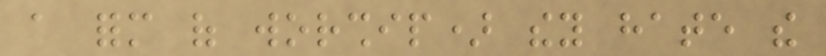a form of worship) they hate the
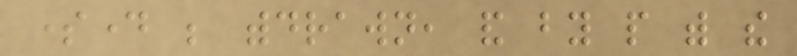someday be withdrawn, and by people with the
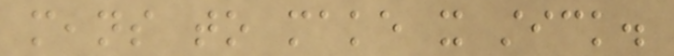means to make it stick.
